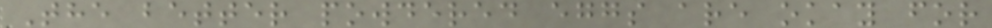The better powdered eggs are okay for
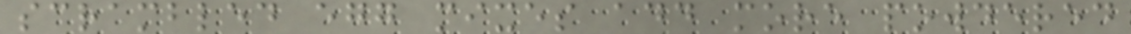scrambled egg mixes add more powdered
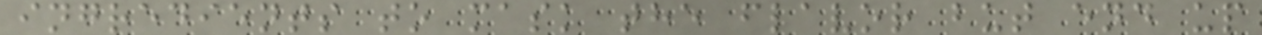ingredients to mask the flavor but end up
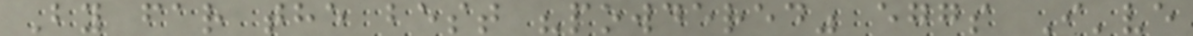By far the best "powdered" eggs I've
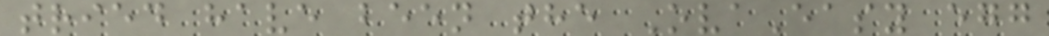tried have been the OvaEasy egg
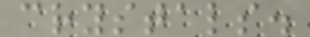crystals.
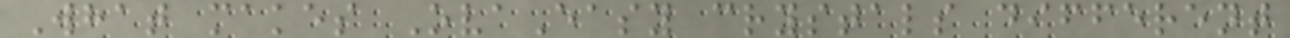What makes OvaEasy crystals different
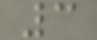3
